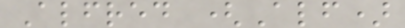Alfred (Alf)
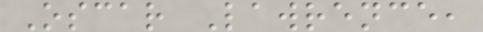Oscar Lawrence,
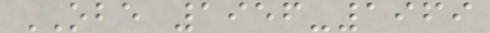OBE 1956-1969
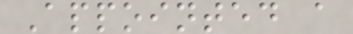Appointed a
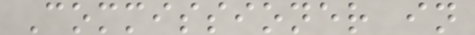Commissioner in
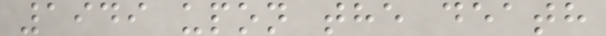1949 upon the death
